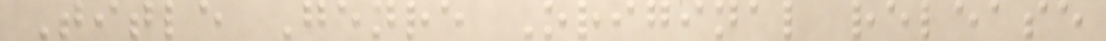Title Genre Original release
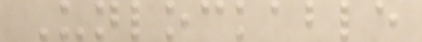Unlockable
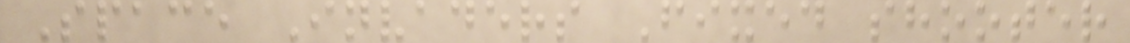Space Invaders Fixed shooter
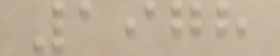1978
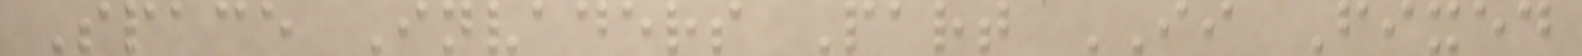Space Invaders Part II Fixed
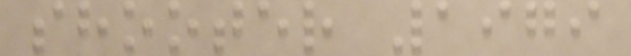shooter 1979
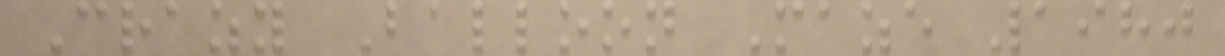Crazy Balloon Maze 1980
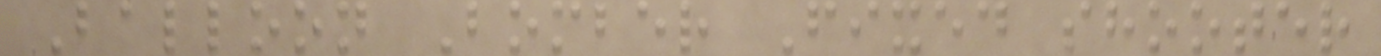Balloon Bomber Fixed shooter
